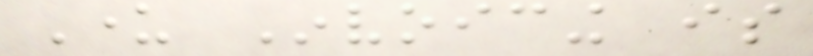Under Invoicing is
